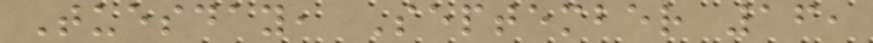Tuesday, September 16,
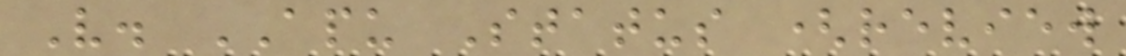V. APU Status (review
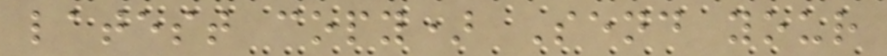latest copy) Send your
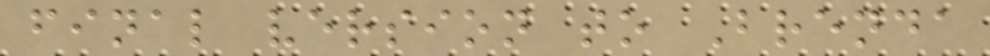final version to Brenda
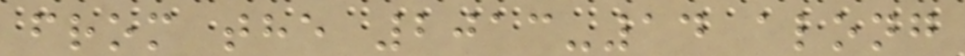from the 2013-14 along
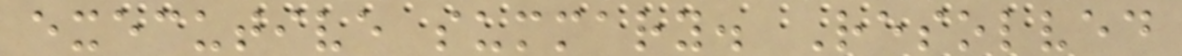executive summary. Resolved
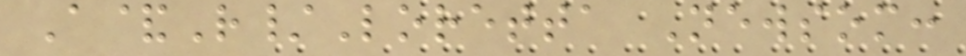A&R/Loretta Newsom:
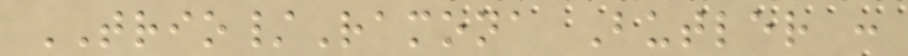TRIO/Ramona Butler :
